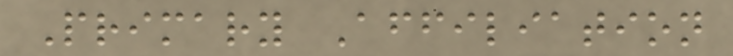Primary Affiliation
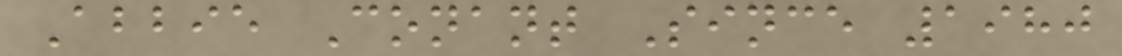Abbie Conant Since 1980
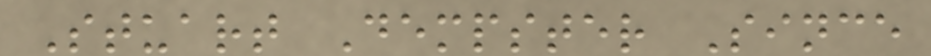Stuart Dempster Since
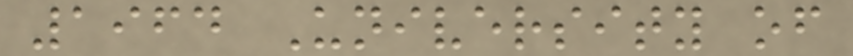1964 University of
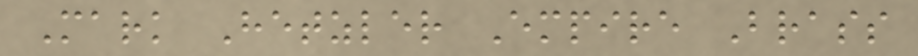Mark Hetzler Empire Brass
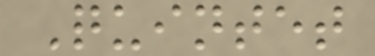Quintet
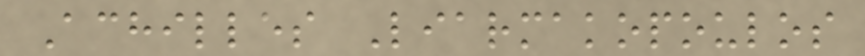Achilles Liarmakopoulos
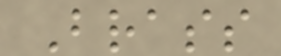Brass
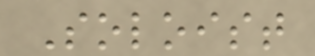Soloist
